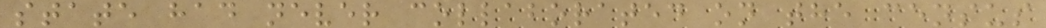state had never collaborated on the census
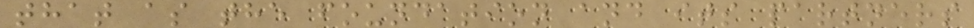that as the foundation and its partners
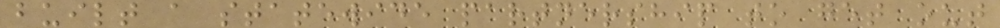built a statewide partnership to get out
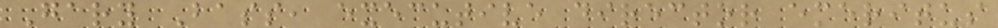Gary Bass, executive director emeritus
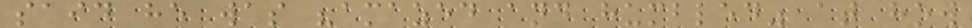said he was "amazed and humbled" at how
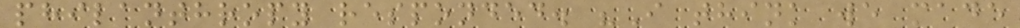philanthropy responded. "I think we made
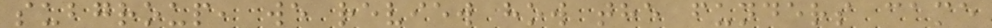subgroup, we review how the funders came
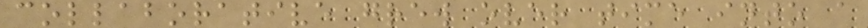collaborative grew over time into a
